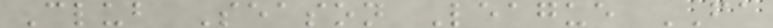Club Season League FA
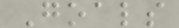Goals
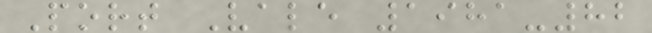Port Vale 1981-82
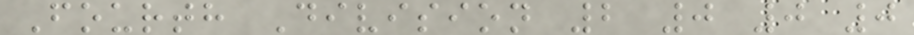Fourth Division 2 0 0 0
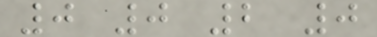0 0 2 0
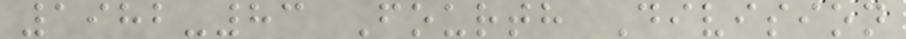1982-83 Fourth Division
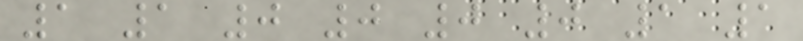1 1 0 0 0 0 1 1
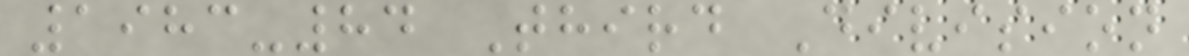1983-84 Third Division
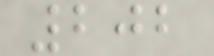202
